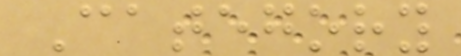Category
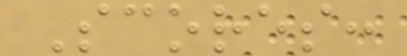Scores:
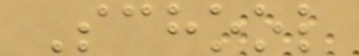School
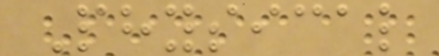Physical
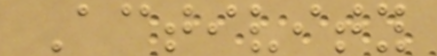Activity
